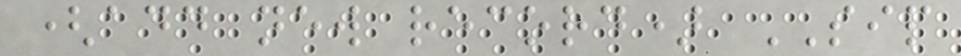(add new record) SIP
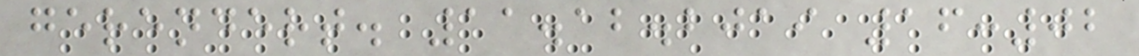gerendert. 11.12.2019 16:02
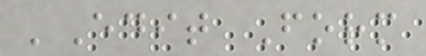'Edit Form
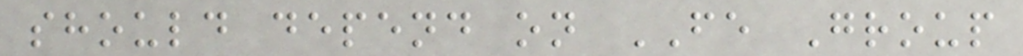should depend on FE Group
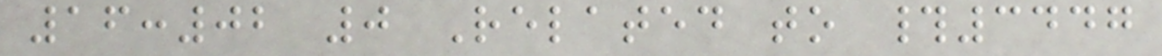16:02 0 Related to #3447
